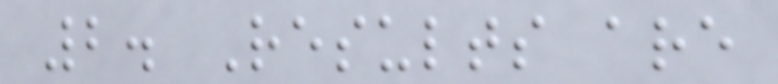2. Results are
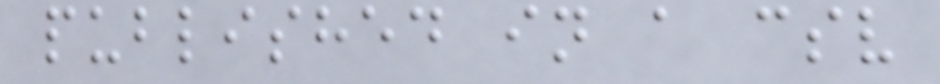published in a csv
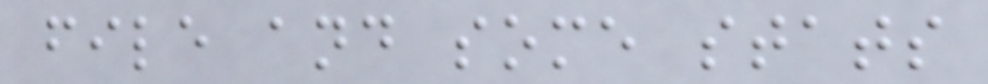file and some stats
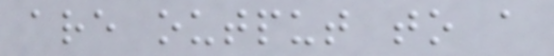are output to a
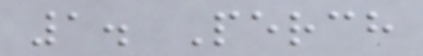1. Perch
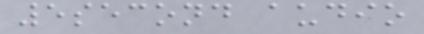5second audio
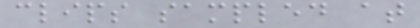clips sampled at
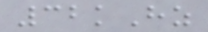32kHz
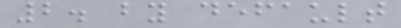2. by default
